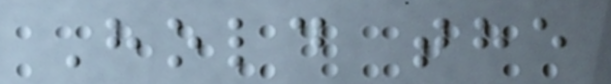Hold the
